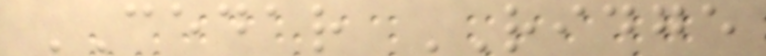CEDAR RIDGE
